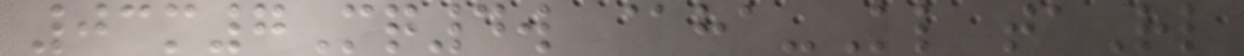03m7Mq4w @ha-Kl taRl
